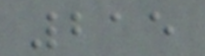215
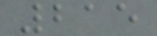215
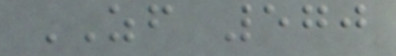ZF 570
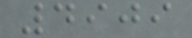4909
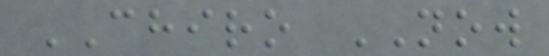CHIRO NOW
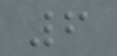6
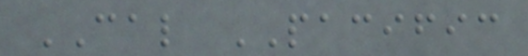CAL PACIFIC
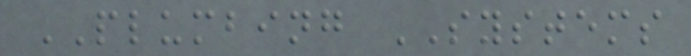PLUMBING SYSTEMS
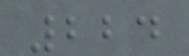224
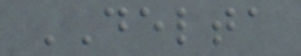DELTA
